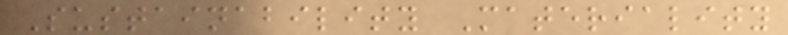Sustainability Materiality
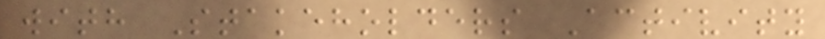with Stakeholders Activity
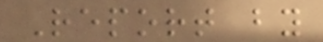Report by
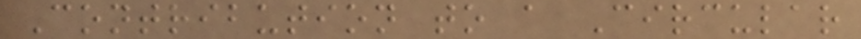Contribution to a Circular
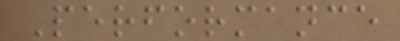Performance
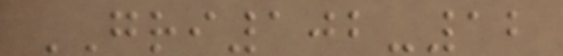GRI102-12
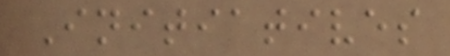Initiatives
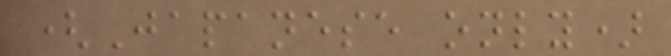(Japanese only)
